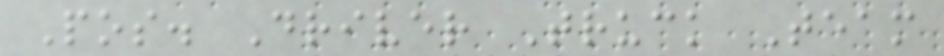Pos. Driver Truck Team
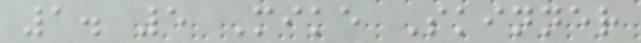1. 5 Mike Skinner
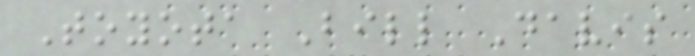Toyota Bill Davis
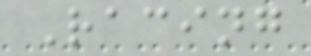Racing
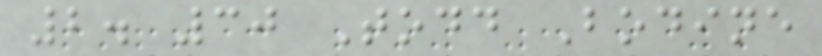2. 30 Todd Bodine
